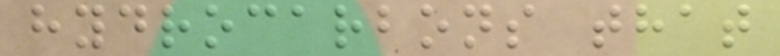hydrocarbons that
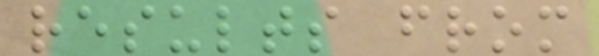results from
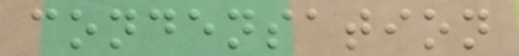condensation
